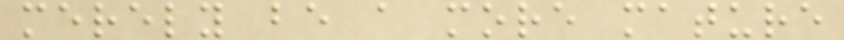merely be a more mature
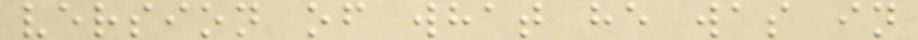version of what he was in
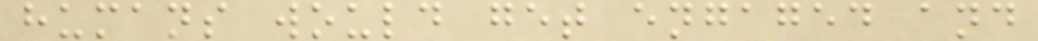humans would get engaged and
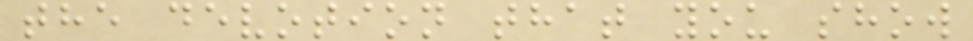the devotion that you show
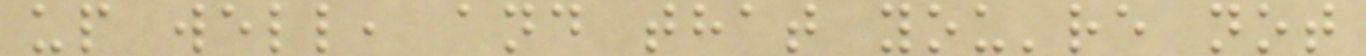up well, and that you're not
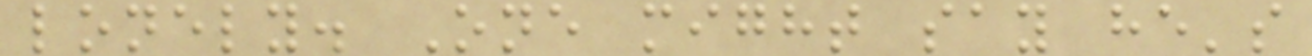lonely. One might say he's
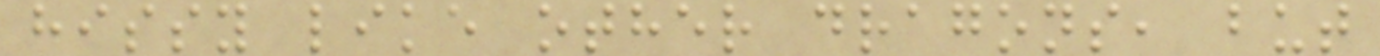hissy like other dragons, but
